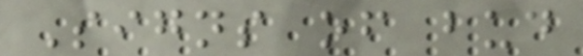Signs of bud
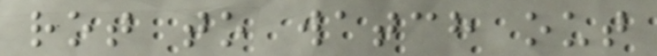rot to watch out
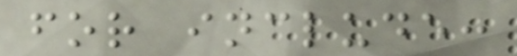for include:
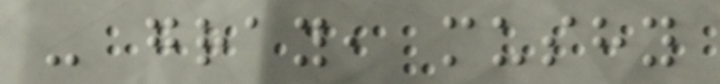- gray, mushy
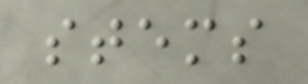stems
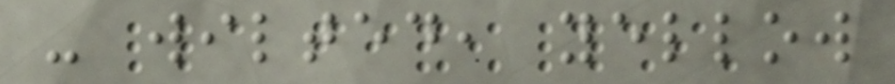- wilted, yellow
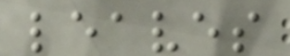leaves
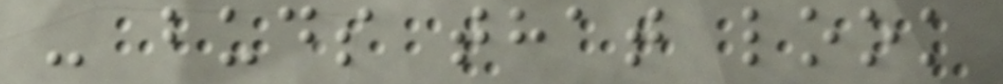- buds that look
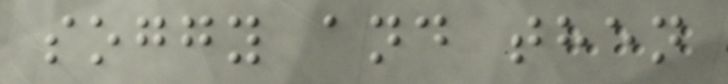soggy and then
